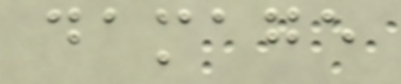damage
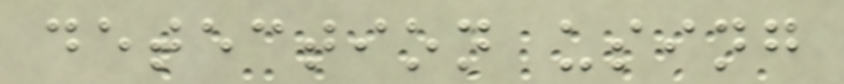detection using
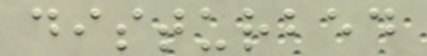disturbed
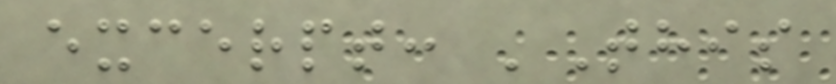excerpt: 'This
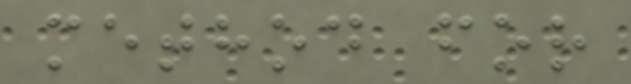method for
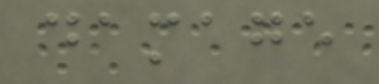damage
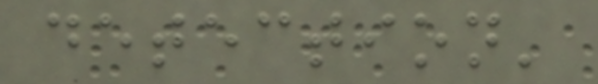detection'
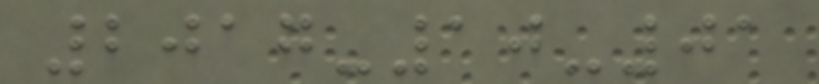2017-10-01
